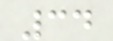34
